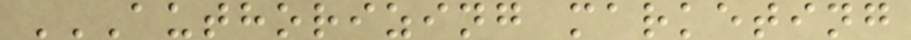AUTHORIZING MARKETING
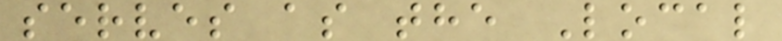serves as the Local
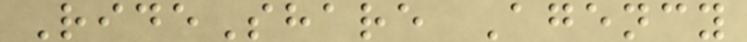RideShare Agency
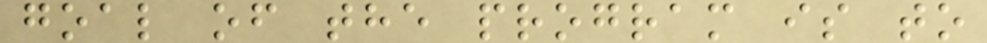goal of the program is to
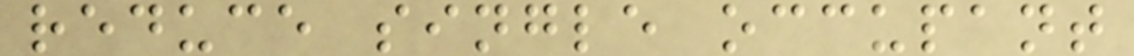reduce single occupant
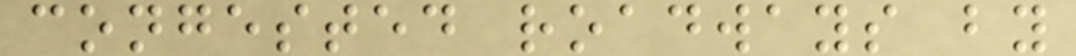congested roadways by
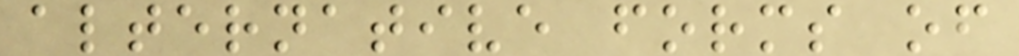alternative forms of
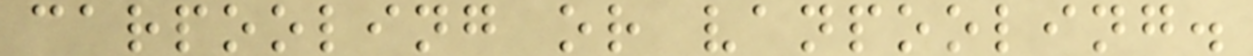carpooling or vanpooling.
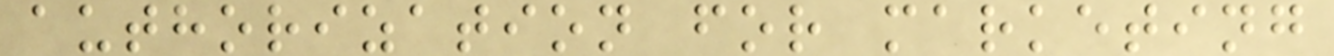authorization for marketing
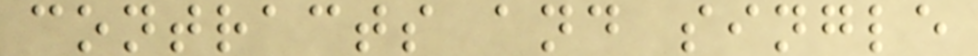contracts and single
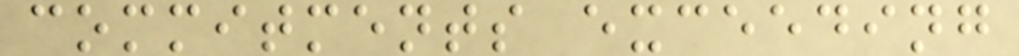commitments exceeding
